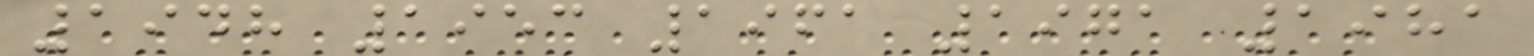1948 1953 1961 1971 1981
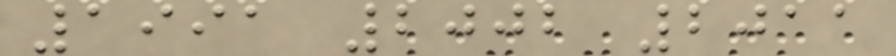1991 2002 2011
